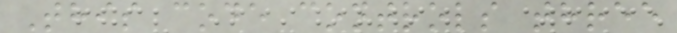This code controls three
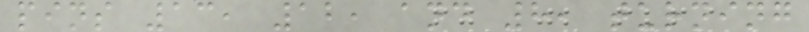pins 13, 12, and 8, turning
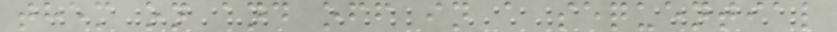them on and off in a sequential
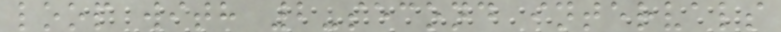loop with 2-second intervals
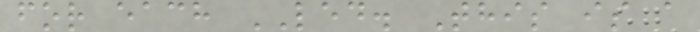for each LED. This is a
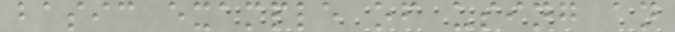basic example of using an
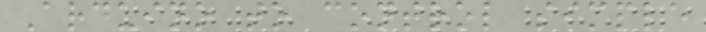Arduino to control simple
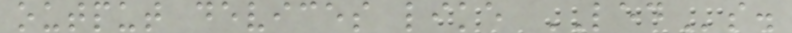output devices like LEDs.
